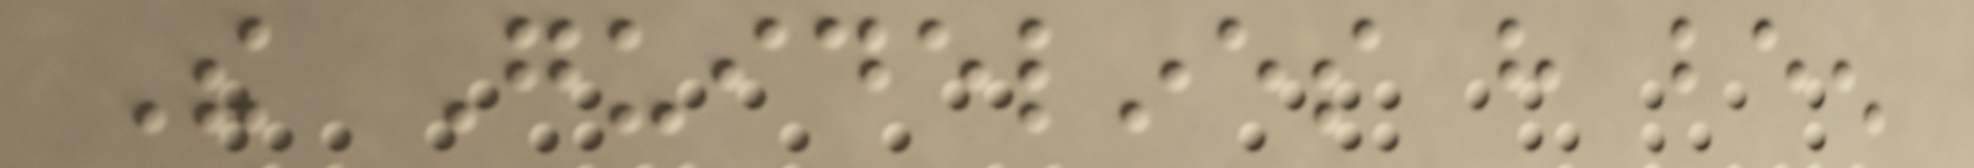The Guidelines have been
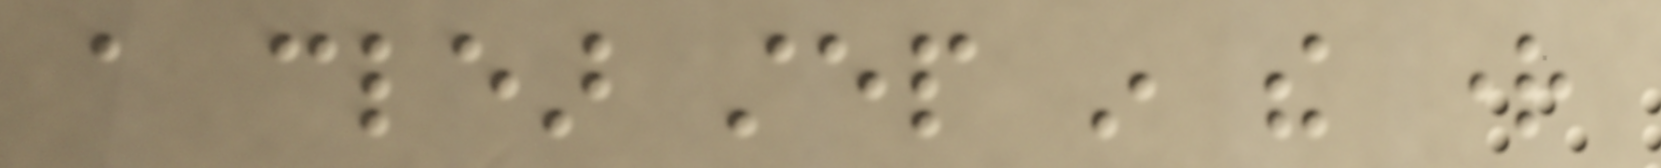a clear step in the right
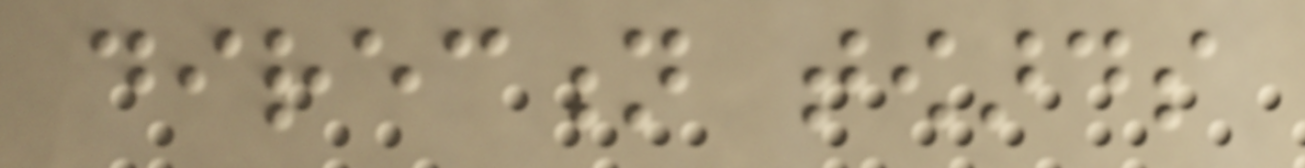direction towards
